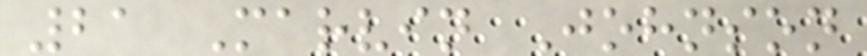21 Marvin Johnson
